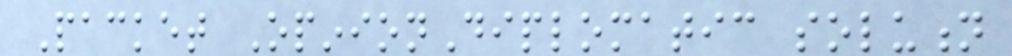Packet OpinionDiplomatic solution
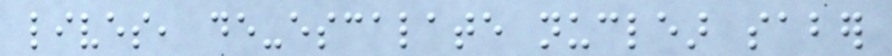lives, de-escalate nuclear saber
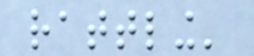rattling'
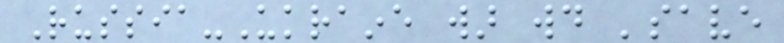Russia-Ukraine war would 'save
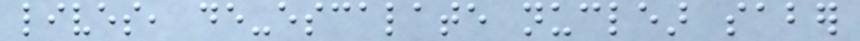lives, de-escalate nuclear saber
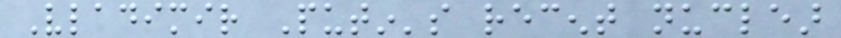Vladimir Putin's recent nuclear
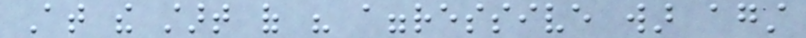At the start of his aggressive war against
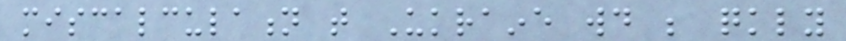miscalculation that Ukraine would be quickly
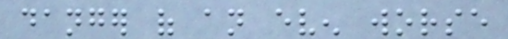danger of an even worse
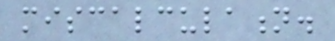miscalculation.
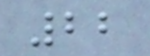22
